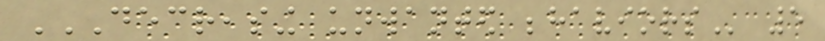DECREASING UNWANTED BEHAVIORS 5
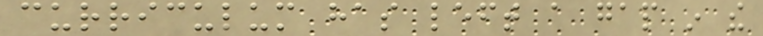curriculum has left a gap in the
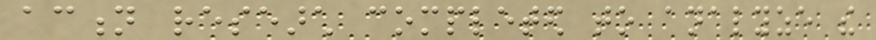action research completed to analyze the
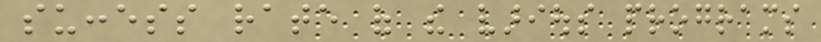success rate of the various programs
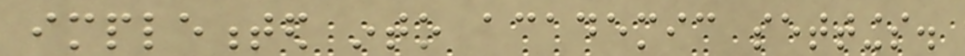implemented into academic settings.
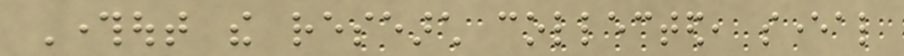Throughout the research collected, several
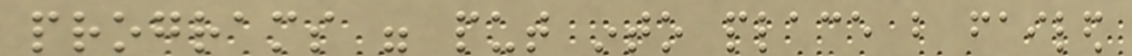programs were put into place but failed
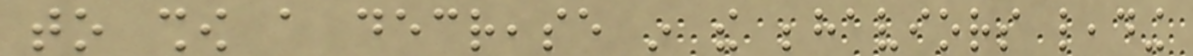to show a decrease in the behaviors leading
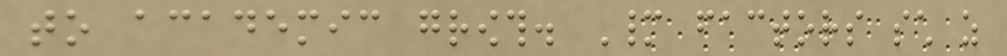to academic growth. Many factors such as
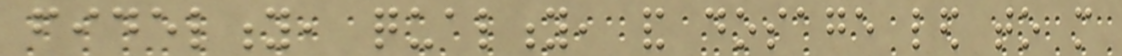fidelity, quality, and dosage led to more
